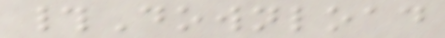#Download
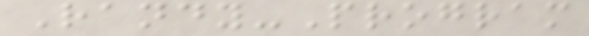Randy-Program
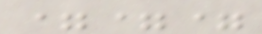===
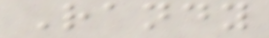Randy
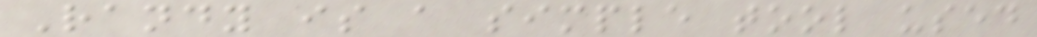Randy is a simple tool used
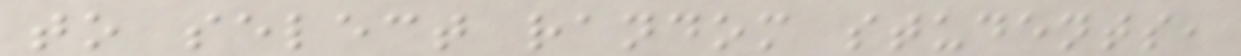to select random students,
